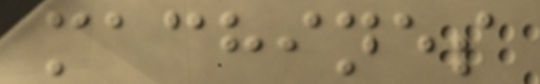machines
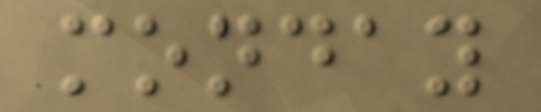monday
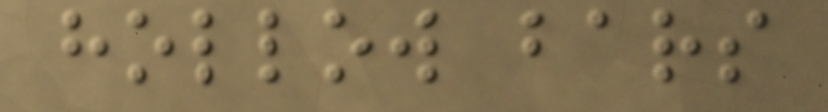hollow bars
